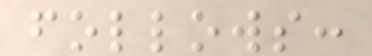follows:
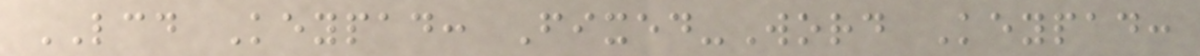LCD Keypad: Fixed-Word Keypad:
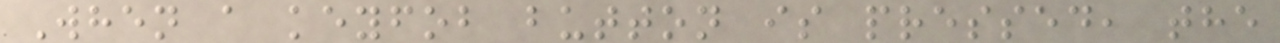When a keyfob button is pressed, the
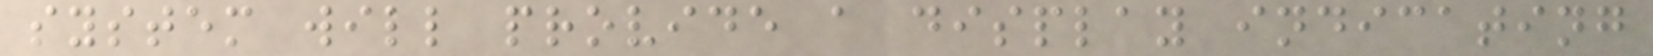system will provide a display indicating
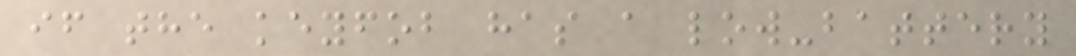if the keyfob has a low-battery
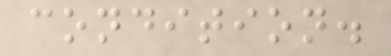condition.
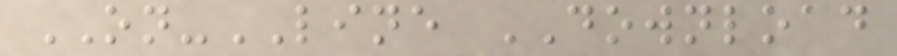ON-LINE DOWNLOAD
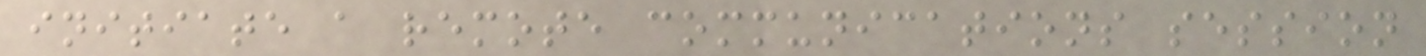initiate a remote communications session
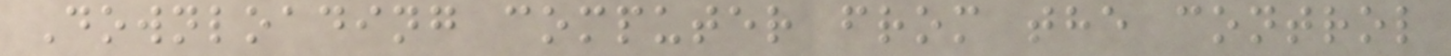Downloading computer from the control
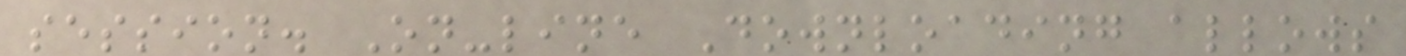session. On-line Downloading allows
